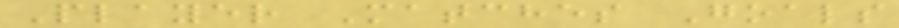Player Matches Goals
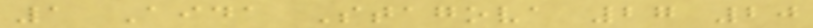1 Aida Stagova 27 20
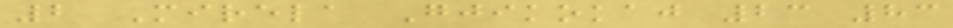2 Mirela Gjikokaj 23 83
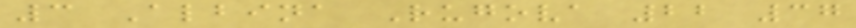3 Albina Rugova 22 37
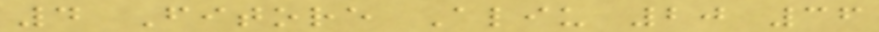4 Fitore Aliu 20 36
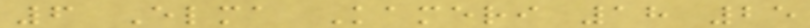6 Elma Kameri 18 25
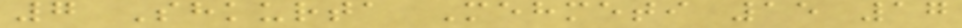7 Shkurta Mehmeti 15 17
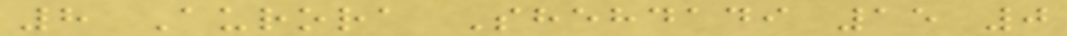8 Aurora Shehdadi 15 0
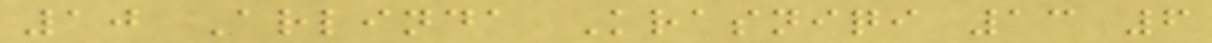10 Arlinda Krasniqi 13 6
